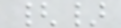{}
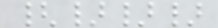{}}}
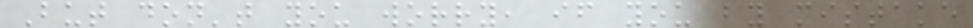But don't you worry, if you by mistake
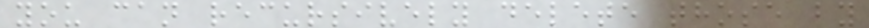you can recursively delete those by
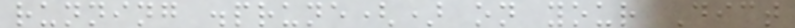running .prune() on your Dict
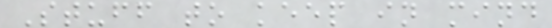Stuff to keep in mind
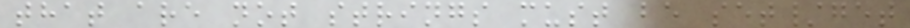that are not strings must be set/get
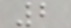2
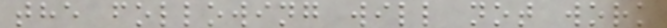the following will not work
